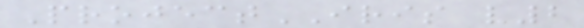ProjectIRIS v2
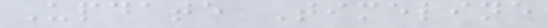Update Timeline
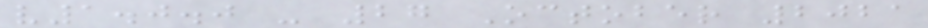v1.0.0 - 27 October 2021
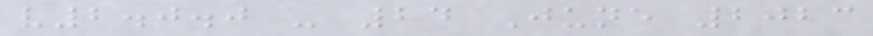v2.0.0 - 24 June 2023
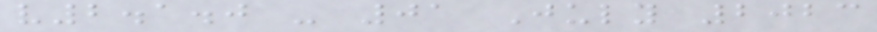v2.1.0 - 01 July 2023
